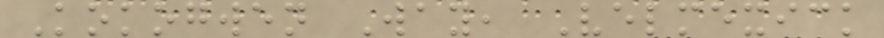Kokogwen Way, Velmexick
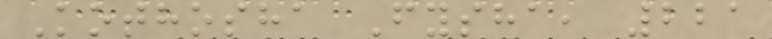Kothosha Fysha, 221
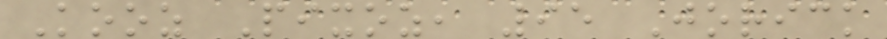Kooz Pixoz, 95 Jorick
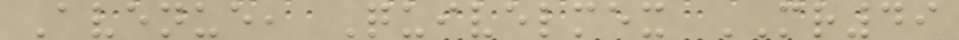Avenue, Quivelmex MR49
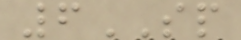6SP
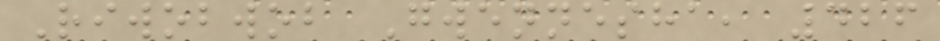Riwobwob Gwennesha, 426
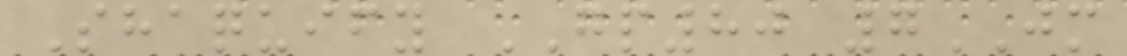Shaquify GP80 7JM
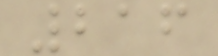216
